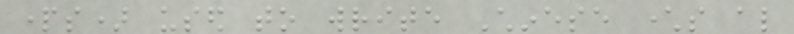parts) used to write Chinese characters also
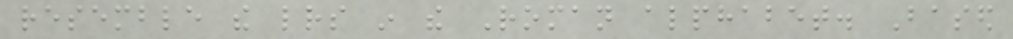resemble the letters in the Roman alphabet. Based
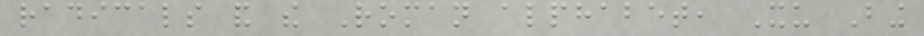radicals and the Roman alphabet, Xu Bing
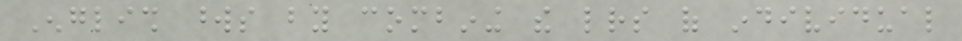English words by combining the letters of individual
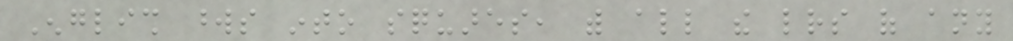English words into squares, with all the letters of any
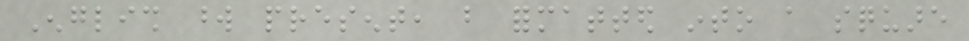English word present, but formatted into a square
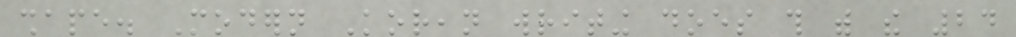shape. Modern Korean writing does this with the 24
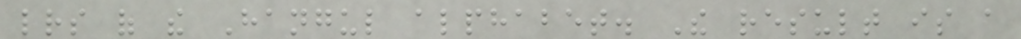letters of the Hangul alphabet. The result is a
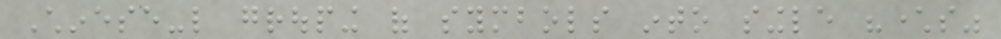Chinese-like grouping of symbols into single "characters"
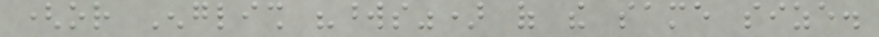(or English "words") of the same size.
